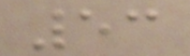53
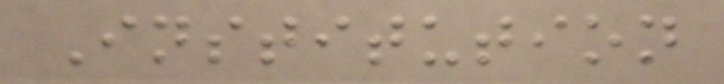Institution
